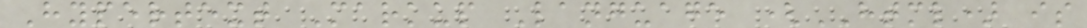Hypertext Markup Language (HTML) is
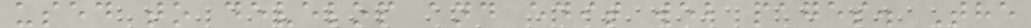used to develop and edit web pages. The
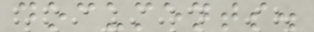documents.
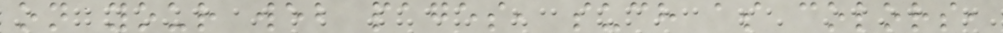on your web pages, such as colors,
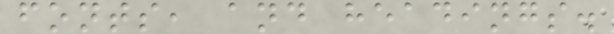fonts, and headings.
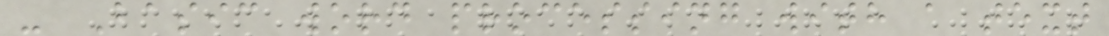- Basic word processing with a text
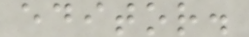editor.
